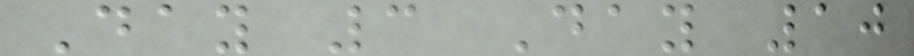Day 3 Day 10
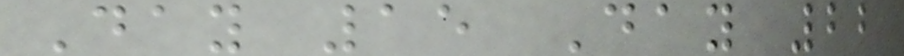Day 15 Day 22
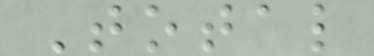Total
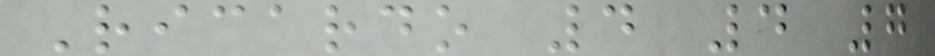Ricardo 4 4 7
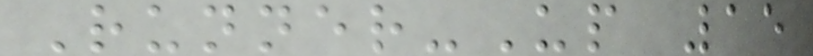Runner-Up 15
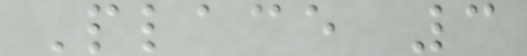Place 3
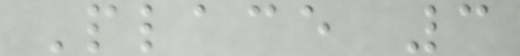Place 3
